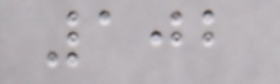102
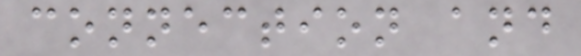connection and
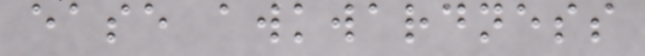ease awkwardness
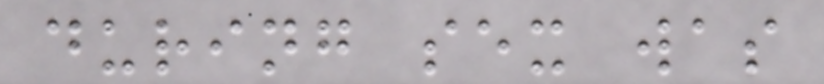during sex was
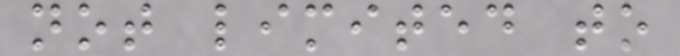not limited to
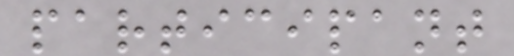participant
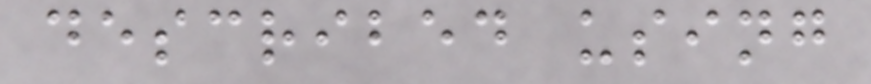described using
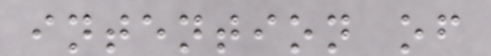intention of
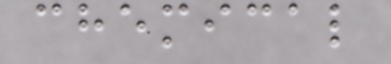chemical
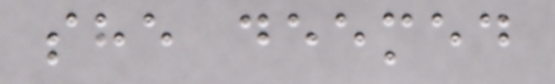she deemed
